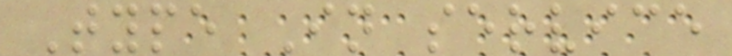Type In service
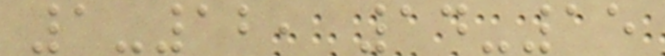1-12, 14-15
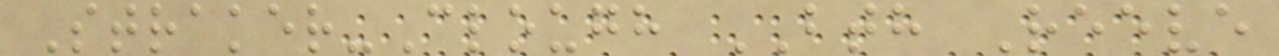Straker-Clough BTH Reeve
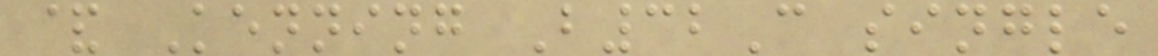& Kenning B32C single
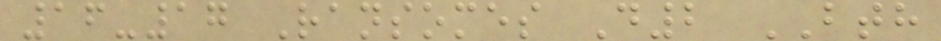16-17 Ransomes D2 BTH
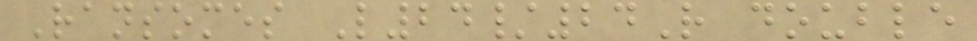Ransomes L24/24R double
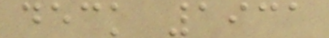deck 1931
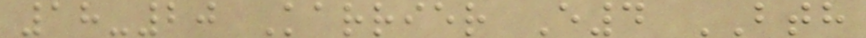18-20 Karrier E4 BTH
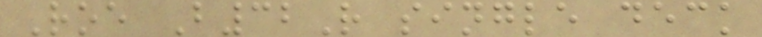Roe B32R single deck
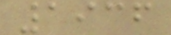1936
